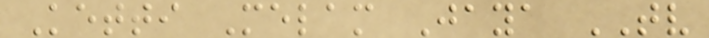Ketti Melam Jaya TV
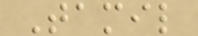Tamil
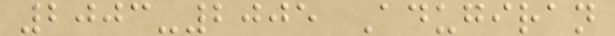2003-2005 Adugiran
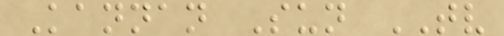Kannan Sun TV
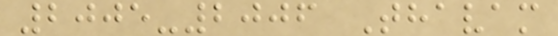2005-2006 Thavam
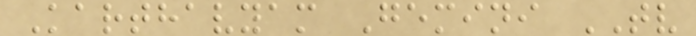Karthavyam Gemini TV
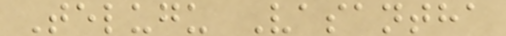Telugu Vasantha
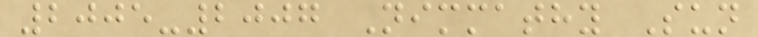2005-2007 Nimmathy Sun
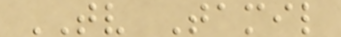TV Tamil
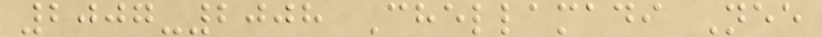2007-2008 Chellamadi Nee
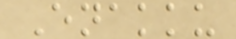Enakku
